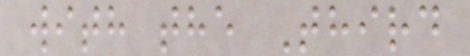with the Third
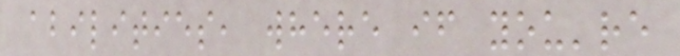abilities, where if you're
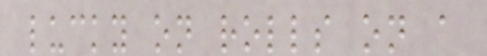lucky on rolls on a
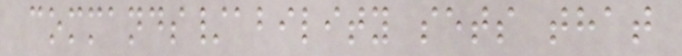commands/ability sets that
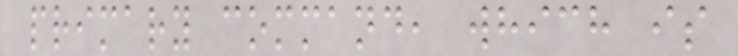primary command, which is
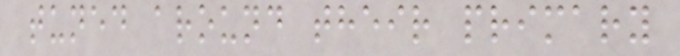tuned around their primary
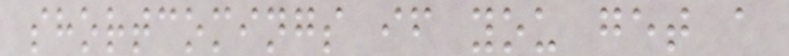shortcomings if you get a
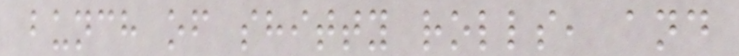bunch of shitty rolls, and
